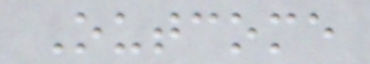Outcome
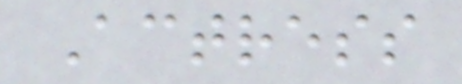Actress
